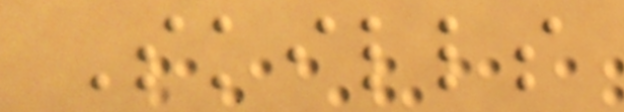Skills
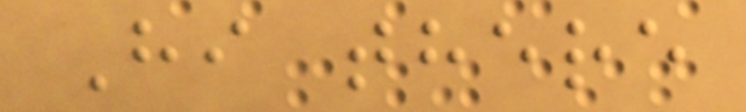Hi there
